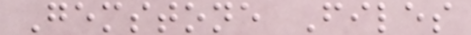Gemstone Files
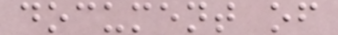document of
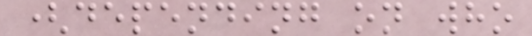(depending on who
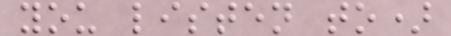you listen to)
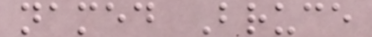named Bruce
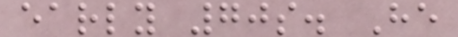early 70s. He
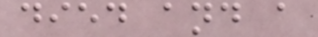died and a
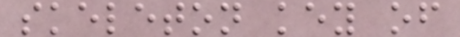skeleton key of
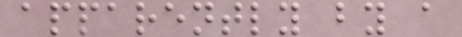apparently by a
